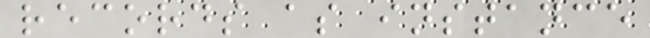records as instance
